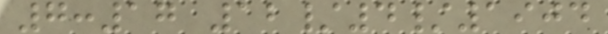7:17 12/4/1904
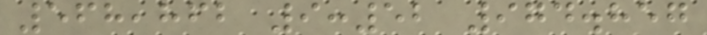568,862 9:52 974.857
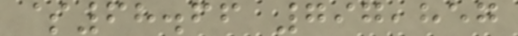$68.66 797,857
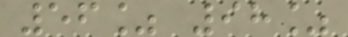56% 98%
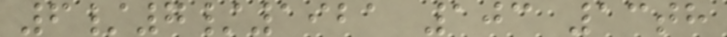6/7/1921 103 13th
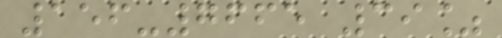156-7665 39%
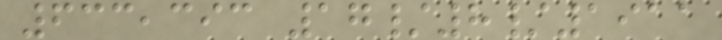633,393 17/8/1911
